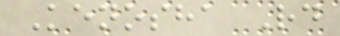Kenosha Rd
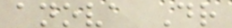anova Dr
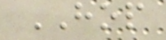HOP
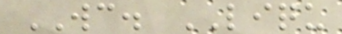WC. LIQU
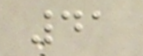41
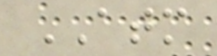ATM
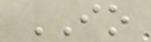IO
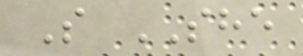S SHE
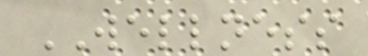WELLNESS
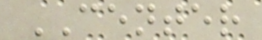CENTER
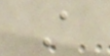A
